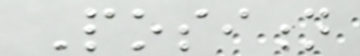Position
